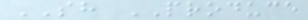SH PRODUCE
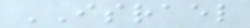ISRAEL
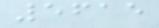5615
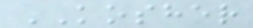KOSHER
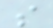s
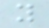y
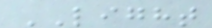LIGHT
